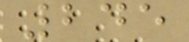245
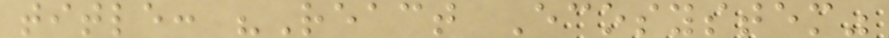title: "React Ecosystem"
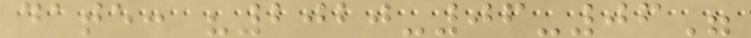date: "2020-06-06"
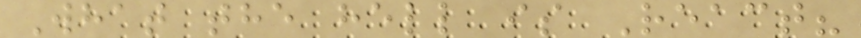What the hell is React?
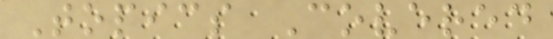Topics Covered
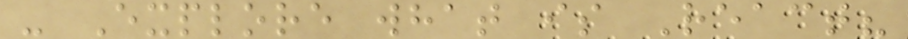- Explore what is React?
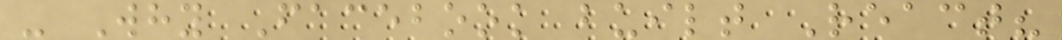- Why Facebook built React?
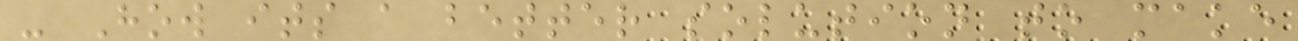- How its a better solution to make
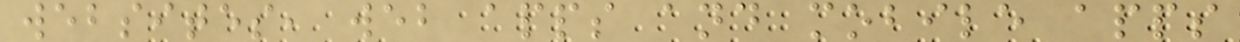websites, web apps and mobile apps
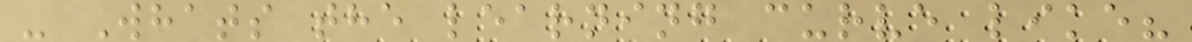- Whats the learning curve like?
